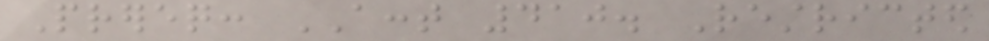Prereq: ACCT 410. Restricted
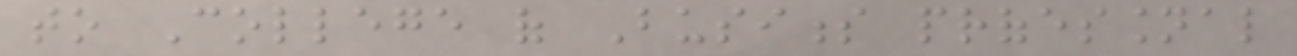to College of Business professional
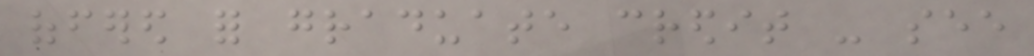offered for graduate credit - see
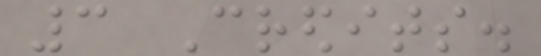3 Credits.
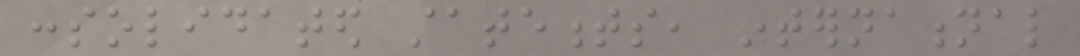consolidated statements, international
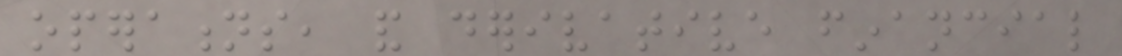operations, and derivative financial
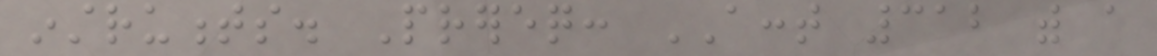instruments. Prereq: ACCT 312 with a
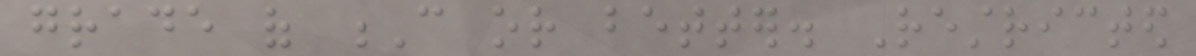grade of C or better. Restricted
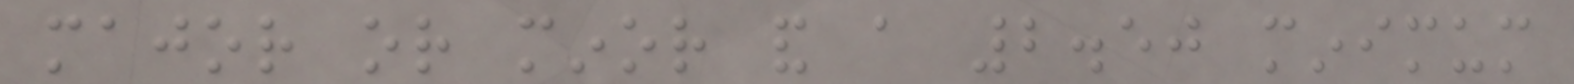major or minor and a 2.50 minimum
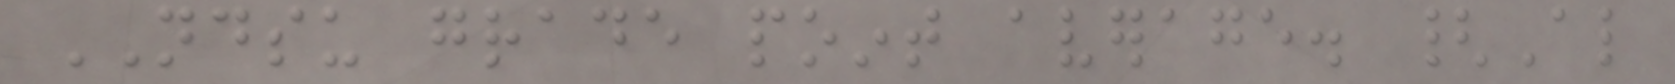NDSU grade point average. {Also
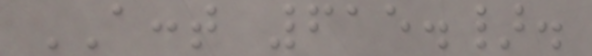ACCT 615.}.
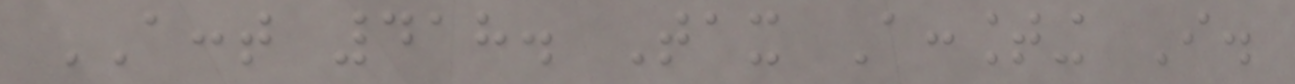ACCT 418. Tax Accounting I.
